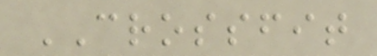CROSSFIT
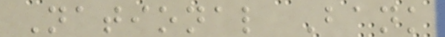National Bank
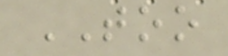TOO
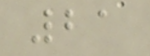21
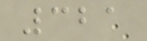321
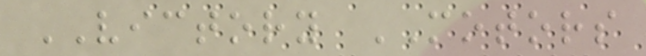VICTORY MOTORS
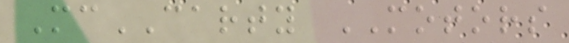McCARTY MOTORS
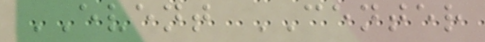EVENT CENTER
